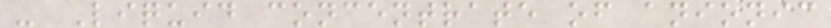- Liquid concentrate of anionic
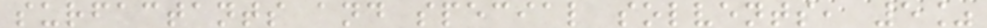surfactants and special solvents, 5%
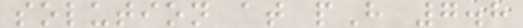solution at pH 7.8
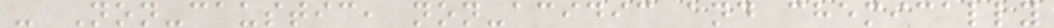- Non-caustic, non-acidic and chemically
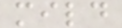mild
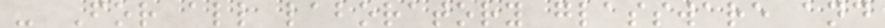- For all laboratory glassware and
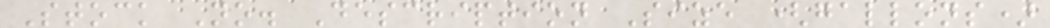Stock No. Description Size (gallons)
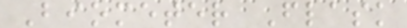Biometer Flask
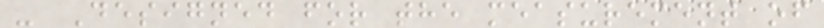- Designed for the measurement of
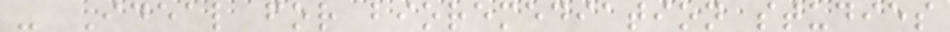- Ideal for bioremediation studies
